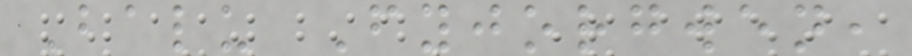Balu Fyjorgwen,
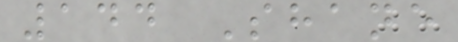144 Shane
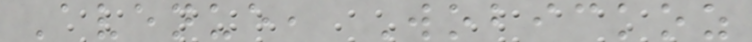Avenue, Wobickoz
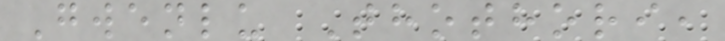Gwenlu Thothori,
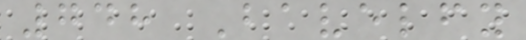748 Bavelfy
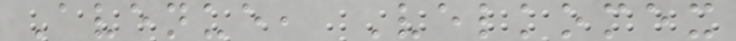Avenue, Velkomex
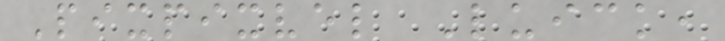Pixpixvel Luick,
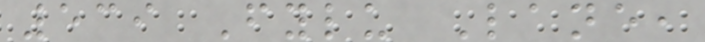539 Fylu Lane,
